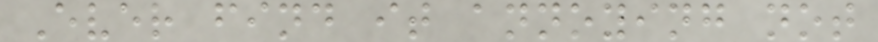Ever find it annoying not
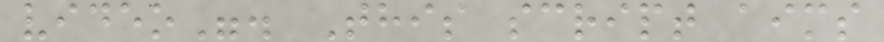video". This script aims
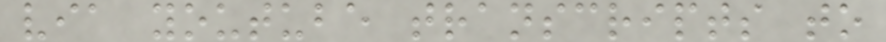via youtube transcripts to
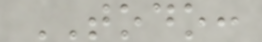TODO:
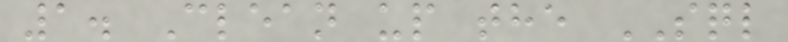1. Clean up the SQL
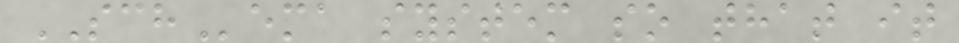SCHema system so that it
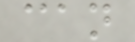can
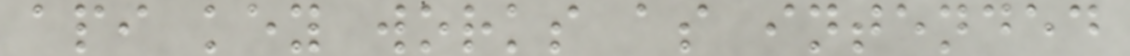api key works as intended
